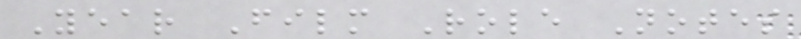Year Film Role Notes
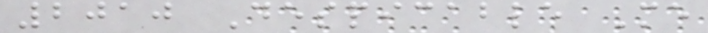2010 Despicable Me
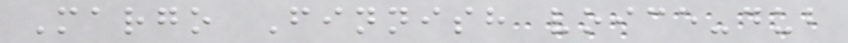Margo Finnish voice-dub
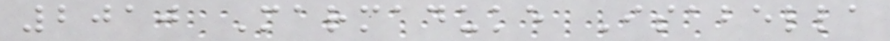2010 Marmaduke Isabella
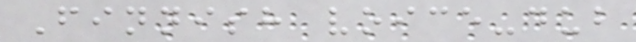Finnish voice-dub
